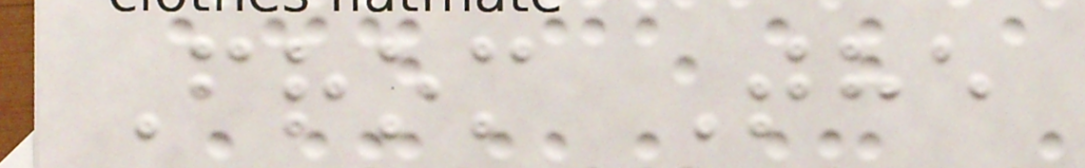From The
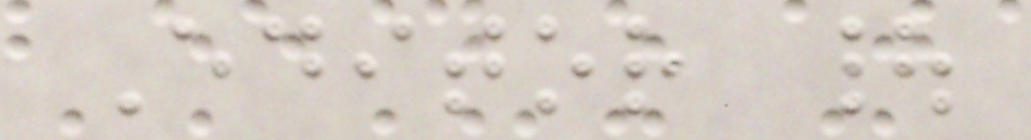Editor |
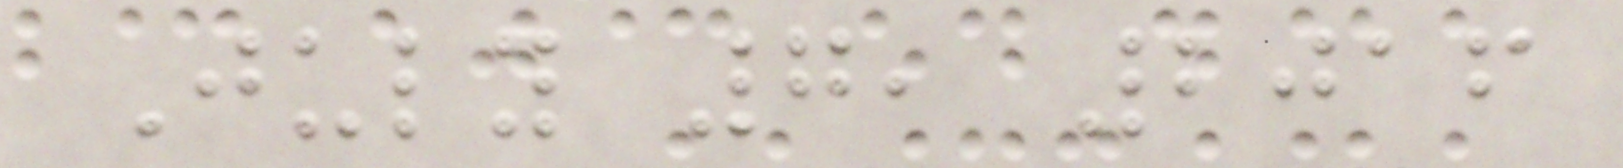July 7, 2016
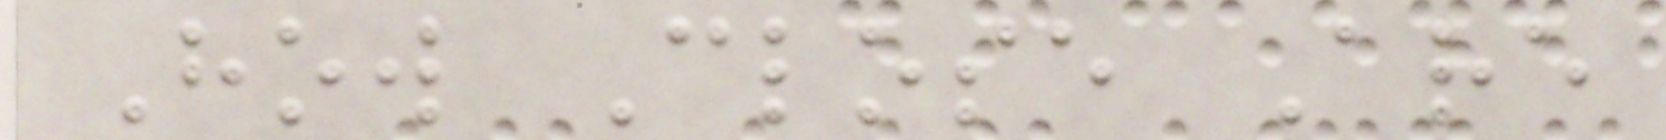How Close Are
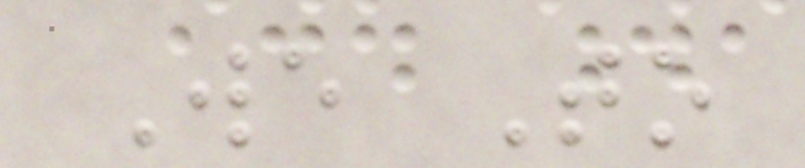We To
